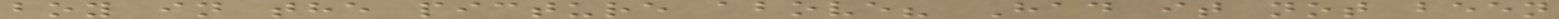boy in the picture above? Had it not been
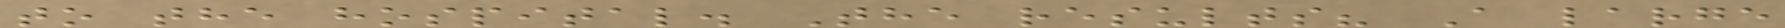to the hospital. The results? A large
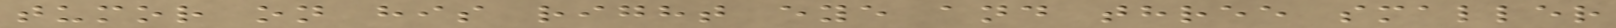tumor on his right eye and three smaller
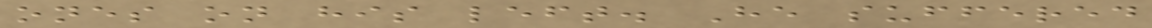ones on his left. He suffered
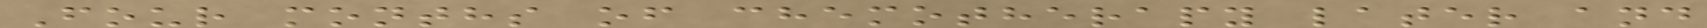Four months of chemotherapy later and
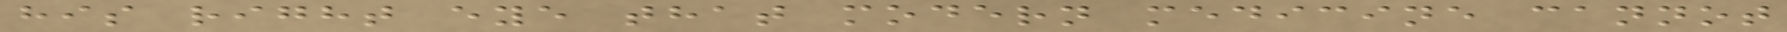his right eye that modern medicine cannot
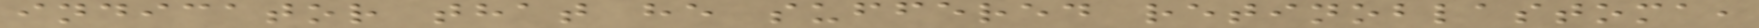indicator that he suffered retinoblastoma,
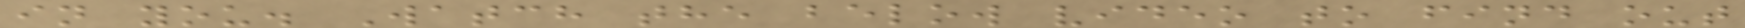in you. Watch the below video to find out
